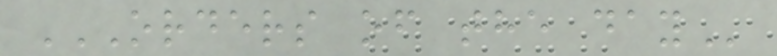ORDERS OF THE DAY
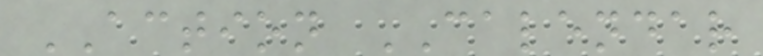ACTION CALENDAR
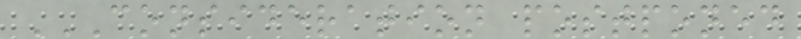CONSIDERATION POSTPONED
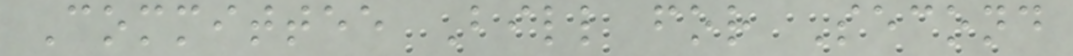Committee Bill for Second
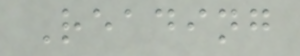Reading
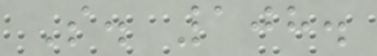S. 108.
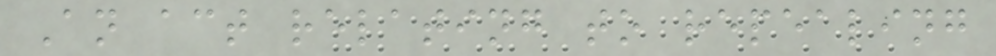An act relating to repealing
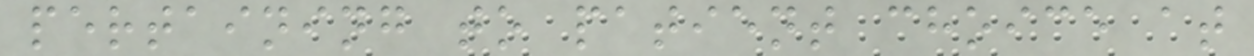pertaining to patient choice at
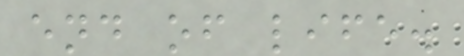end of life.
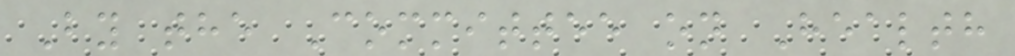By the Committee on Health
